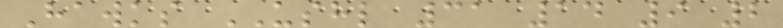Hawks USHL 31 14 9 2
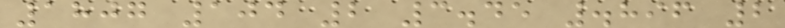1807 104 2 3.45 .896 2
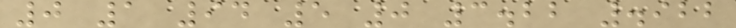0 1 94 5 0 3.22 .922
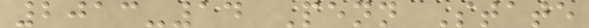2013-14 Penn State
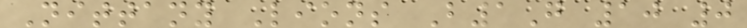Nittany Lions B1G 10 0
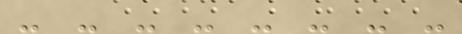- - - - - - - -
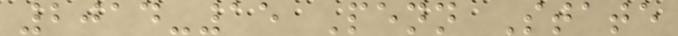2014-15 Penn State
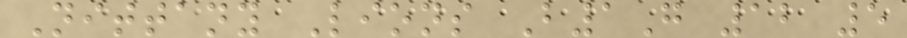Nittany Lions B1G 12 5
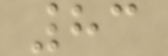83
